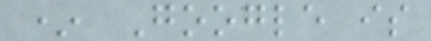* Google is
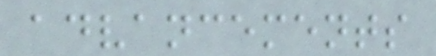advancements
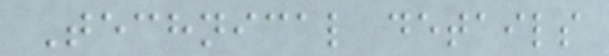Technical details
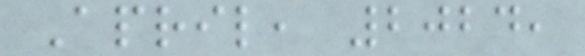April, 2024,
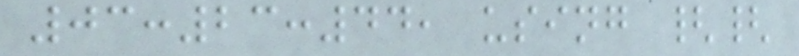03:23:44, using {{
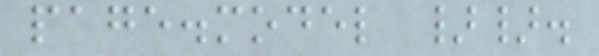page.model }}.
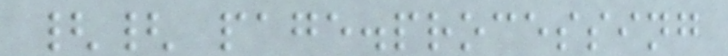{{ page.processing
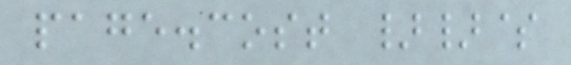page.cost }}$
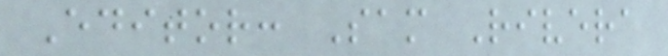Editor: Sam Rivera
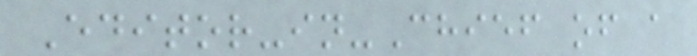Editor-in-Chief of a
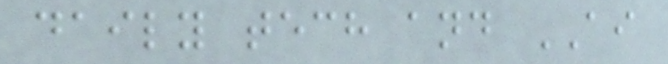daily tech and AI
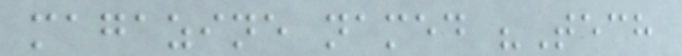magazine named "Tech
